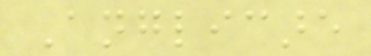Anglicare
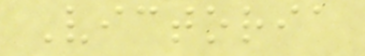Victoria
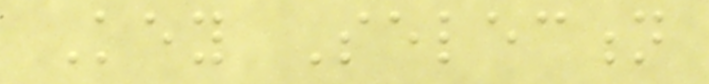Key Selection
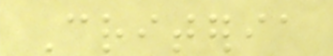Criteria
